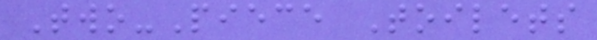Two-Piece Toilets
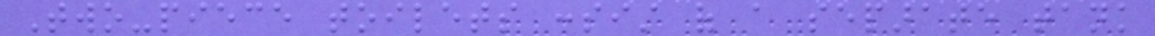Two-piece toilets consist of a separate tank
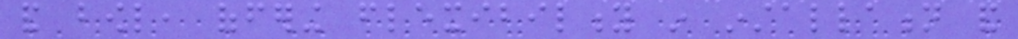and bowl, offering flexibility in installation and
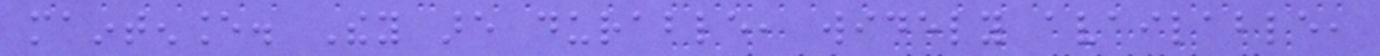maintenance. They are durable, widely available,
